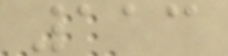113
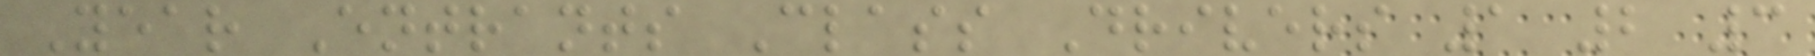Year Entrants Class Drivers 1 2 3
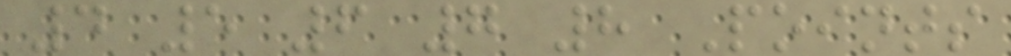4 5 6 7 8 Points
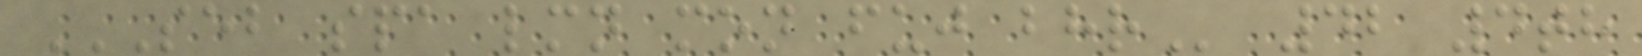SEB SPA LMN MON FUJ BHR 42 4th
